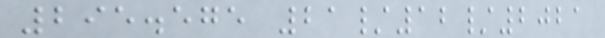295.575 21/12/2021
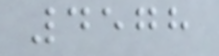4578
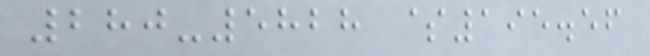280-5828 $195.56
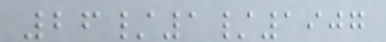26/1/1907
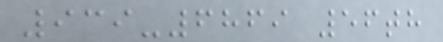939-6869 56th
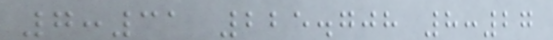7:31 225.708 8:27
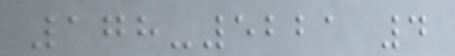178-5221 4
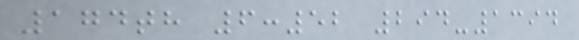174th 6:52 294-1394
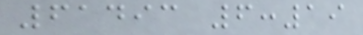61493 6:19
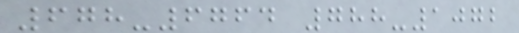678-6764 788-1072
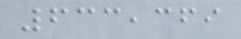633,369
